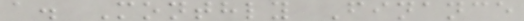a. Monthly Finance
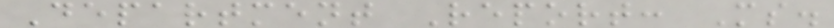Department Report: Ms.
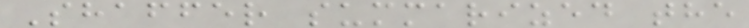Shaffer summarized the
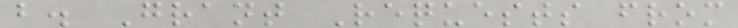b. Grant Requests from
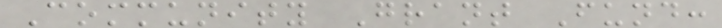Community Grant Fund:
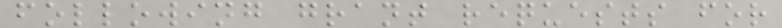following grant requests for
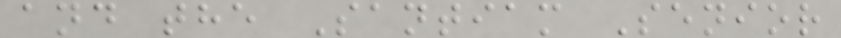and the Santiam Senior
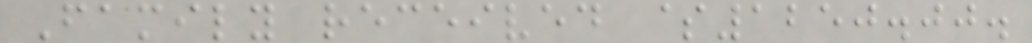Family received $1250.00.
